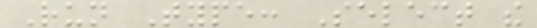Run Type: Select the
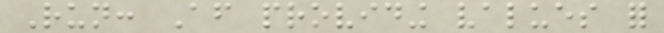Run: After providing values for
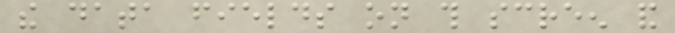the data fields on this screen and
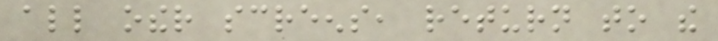all other screens, return to the
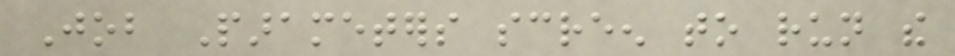Job Parameters screen to run the
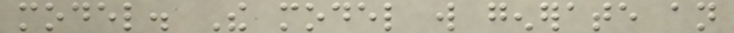model. The model will generate an
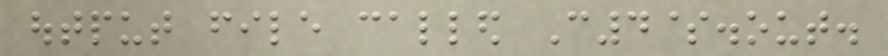output file called C4$.out.
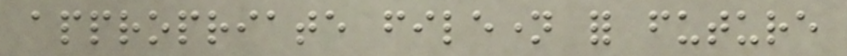appropriate filename for future
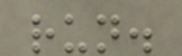run.
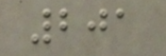201
